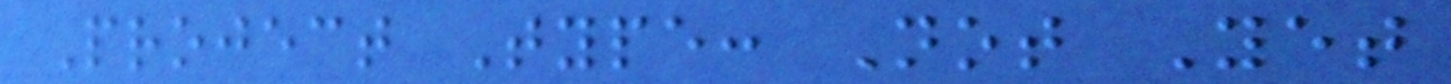Project Type: Not Yet
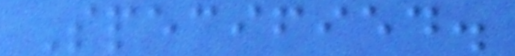Specified.
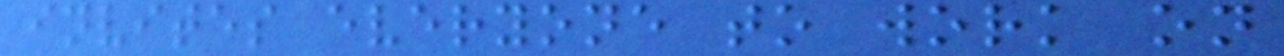invites everyone to work on
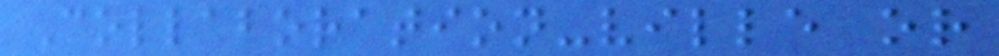Collaboration-ville or
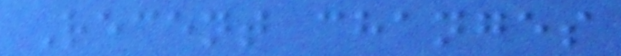Recent changes
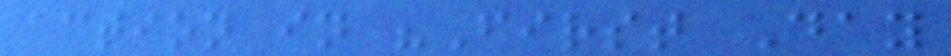action in "First Day
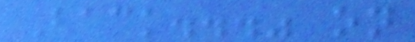Back..." on
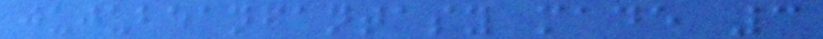jujubeanfantasy made 3
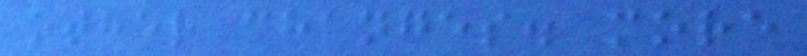other changes. more
